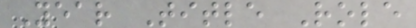Year Title Role
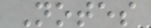Notes
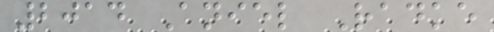2014 Aniel Radke
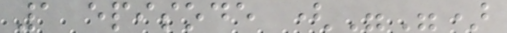1 episode ("")
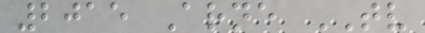2015 Arne TV
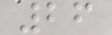26
